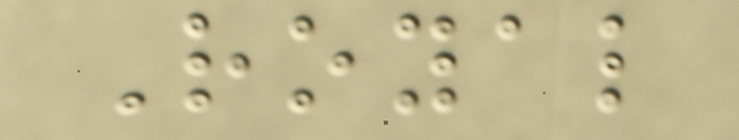Royal
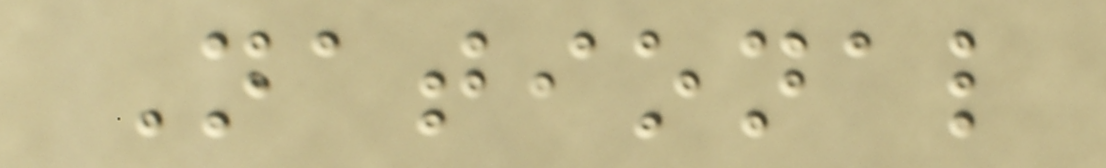National
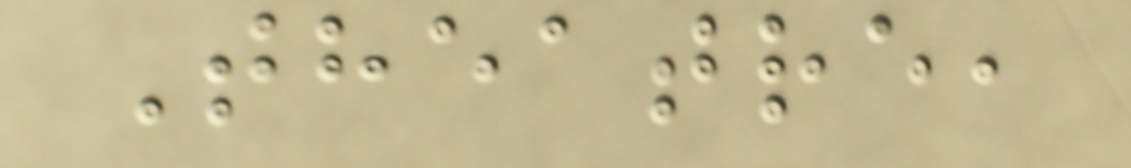Theatre,
